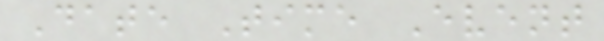Date Time Event
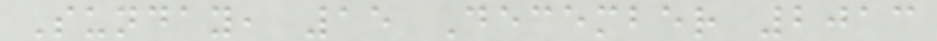Sunday, 15 December 2013
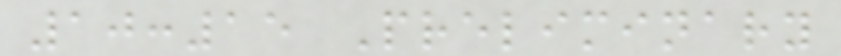10:15 Preliminary
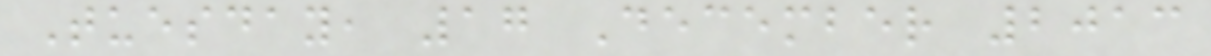Tuesday, 17 December 2013
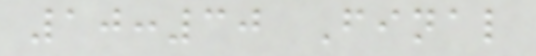10:30 Final
